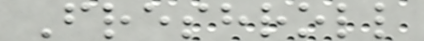Freshroll
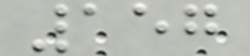157
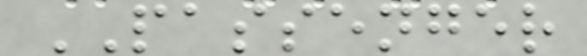PASSENGER
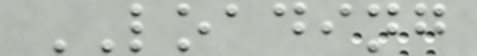LOADING
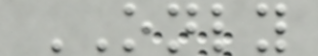ONLY
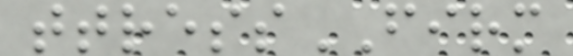ttressFIRM
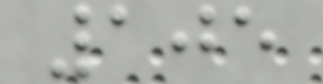105
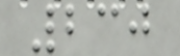230
